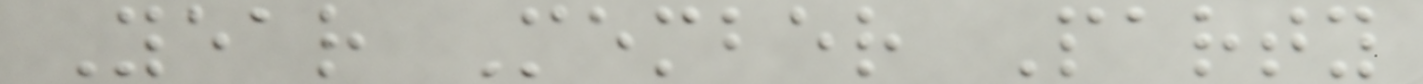Year Member Party
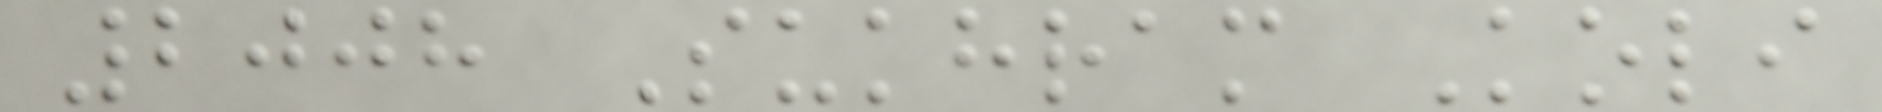2008 Sukhram Koli
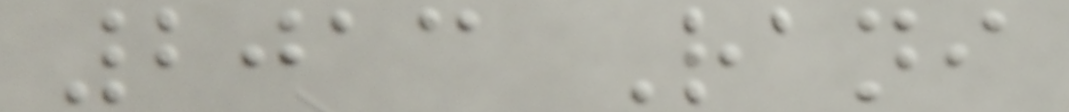2013 Rani
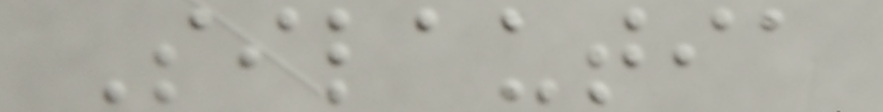Silautia
